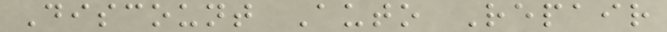Discount Auto Repair
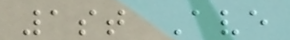1st Ave
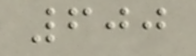600
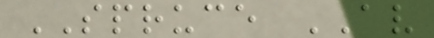SPRUCE AV
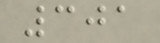301
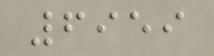6959
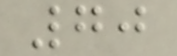70
